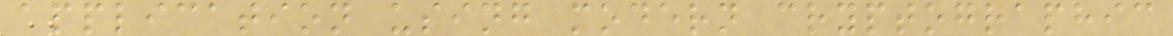application using modern cryptographic
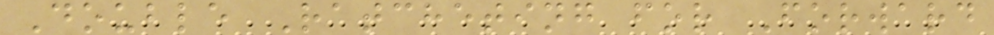Double Ratcheting for Forward
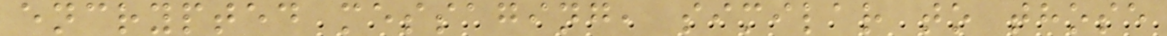encrypted messaging, similar to those
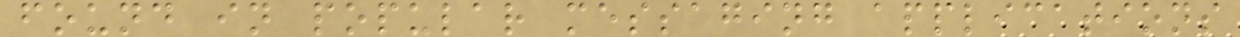found in popular messaging applications
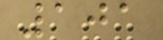101
